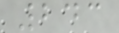243
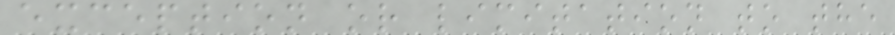exception or limitation to the
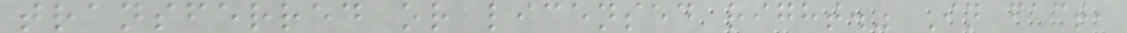transferred or licensed right." In fact,
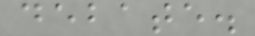debate.
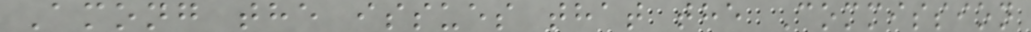Among the issues that the Commission
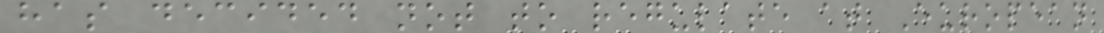has decided not to regulate at European
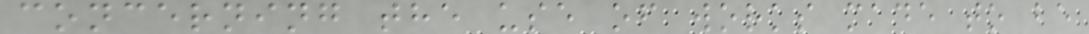concerning the use of works made to be
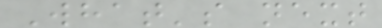What's next
